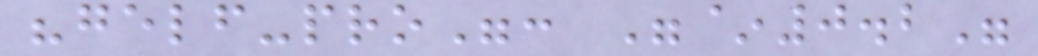"gelf-pro": "~0.2"
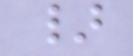}
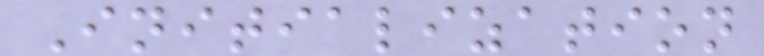Initialization
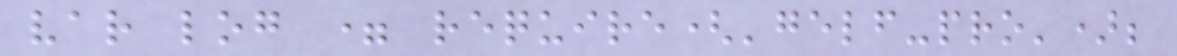var log = require('gelf-pro');
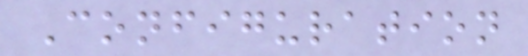Configuration
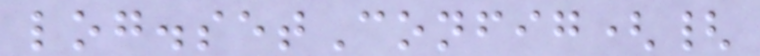log.setConfig({
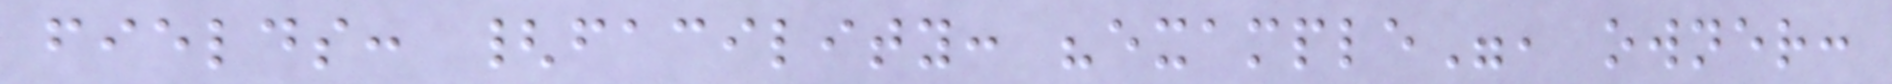fields: {facility: "example", owner:
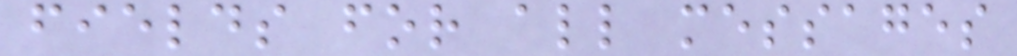fields for all messages
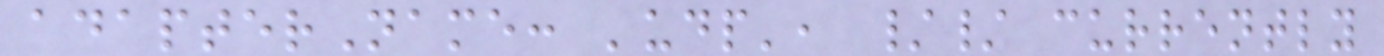adapterName: 'udp', // currently
